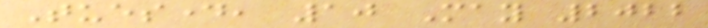Tuesday, 10 May 2022
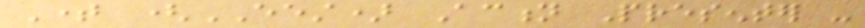Time (EEST) Action Presenter -
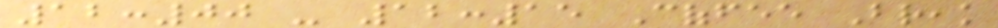12:00 - 12:15 Coffee Break
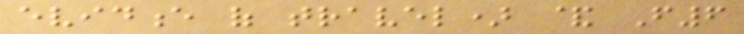evidence of travel) & F6
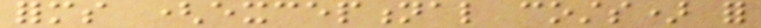forms (exceptional costs) for
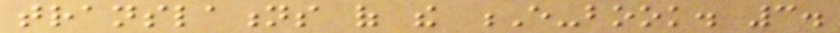translations of the E-book. 3.
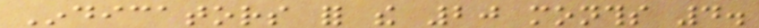Indicators for the 20 months 4.
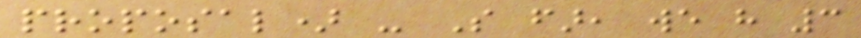proposal) - So far, we have 3
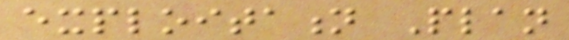exploitation Plan
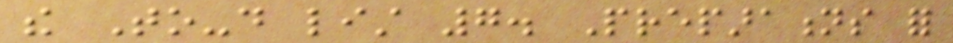the To-do list 7. Preparations for
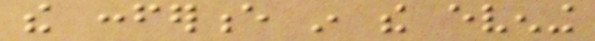the conference in the evening
